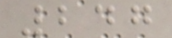247
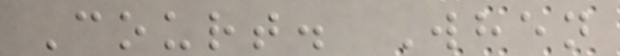Court. When
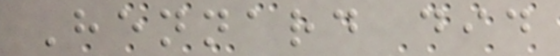Hennard did
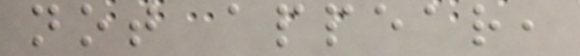not appear,
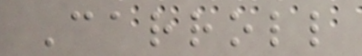Carroll
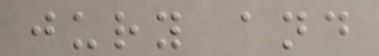jury and
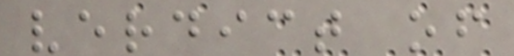verdict of
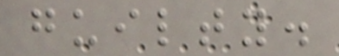guilty.
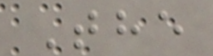The
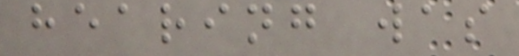hearing was
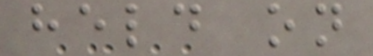held on
